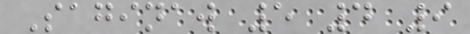Saginaw 5 4 9
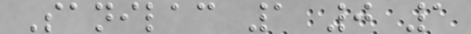Sanilac 1 0 1
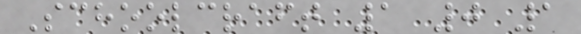Schoolcraft 1 0 1
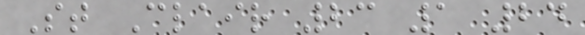St Clair 23 1 24
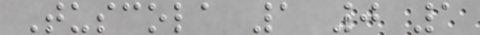Tuscola 1 0 1
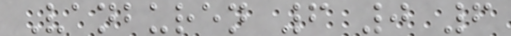Vanburen 6 0 6
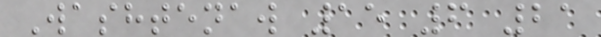Washtenaw 15 6 21
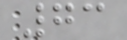73
